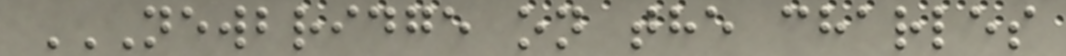NEWBRIDGE ON THE CHARLES
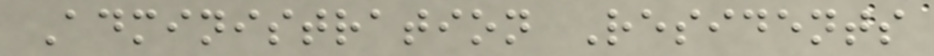Administration Residents
